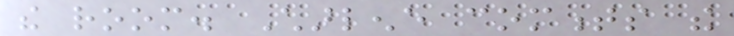the room. Charlene comments the
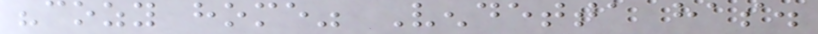"cozy home" Vendetta has.
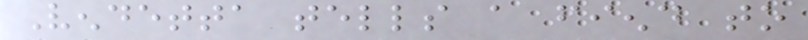Vendetta tells a fiend to
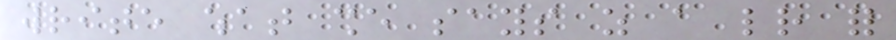write what she says as a letter for
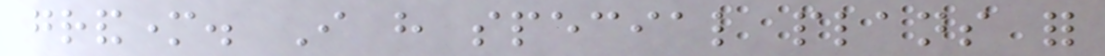grandmother. I have special plans for
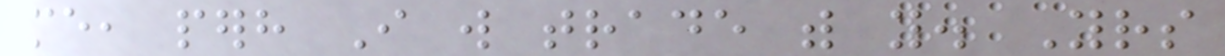me, perhaps I will trade with you. Yours
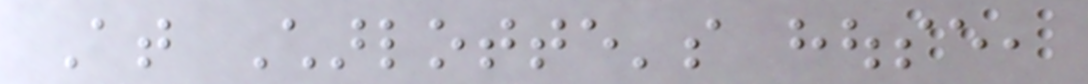At Charlotte's house,
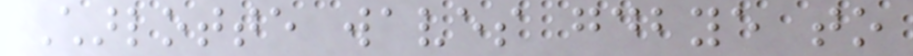Charlotte waves goodbye to
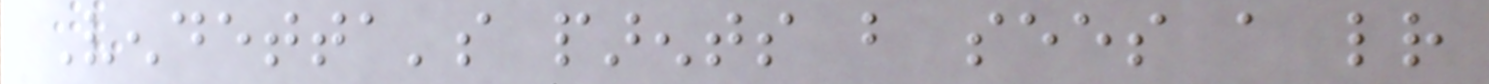Vendetta's parents but sees a letter
